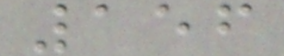156
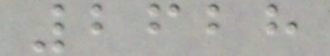2628
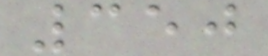350
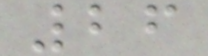26
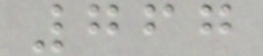767
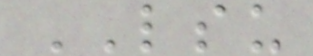LSU
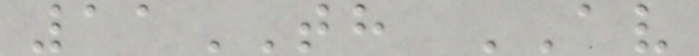11TH AV
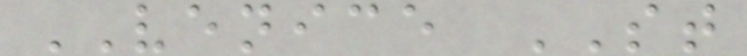VENICE ST
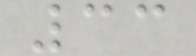33
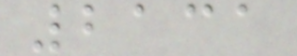2131
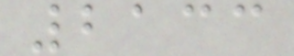2133
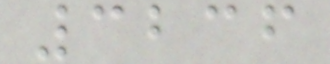3236
